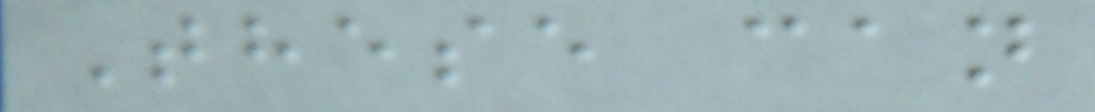These can
